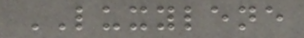LUXYLENE
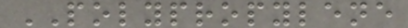POLYPROPYLENE
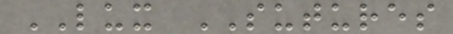LUX SUTURES
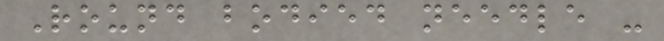Round bodied needle -
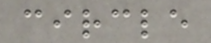circle
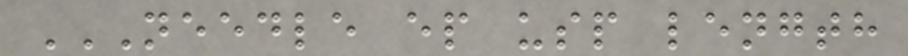NEEDLE EP USP LENGTH
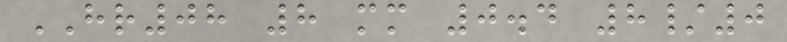HR08 8 mm 0.4 8/0
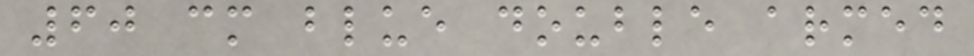60 cm blue double armed
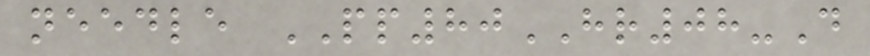needle PP80HR08-D
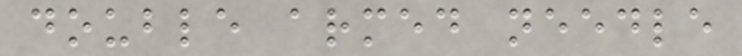double armed needle
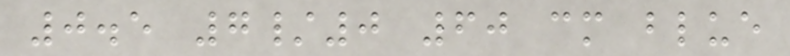0.5 7/0 60 cm blue
